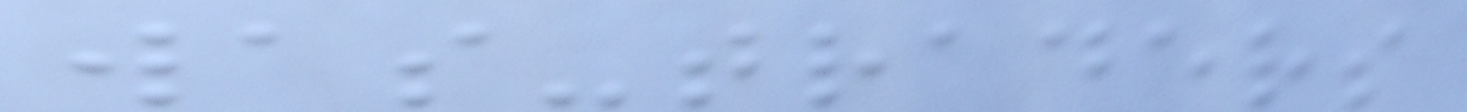was-traders
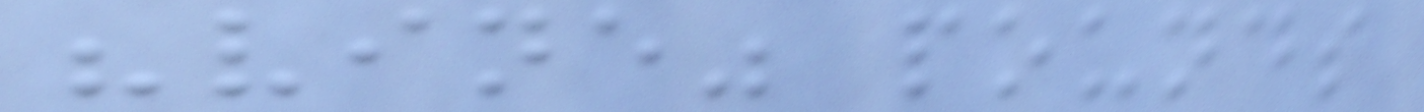"vine" pounds
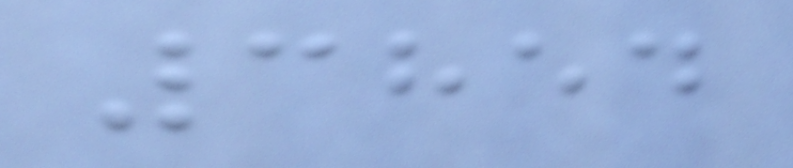3854
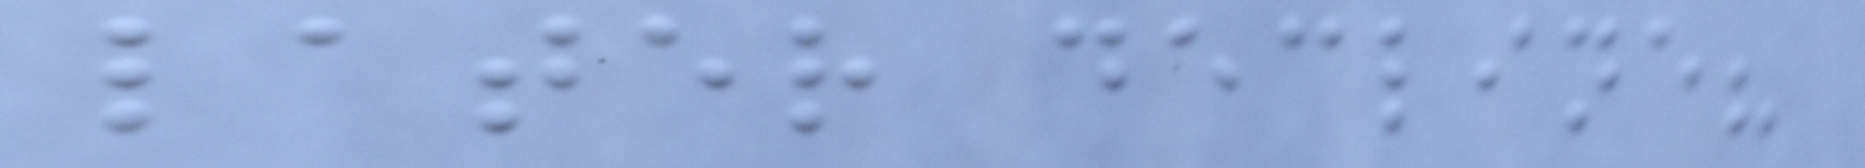later decline?
